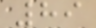89
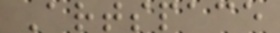Artspace
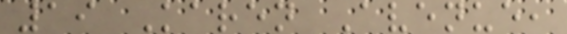19 Karen Avenue,
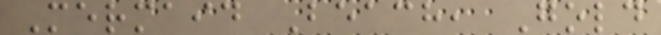Mermaid Beach, Gold
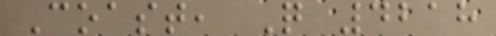Coast, Q 4218
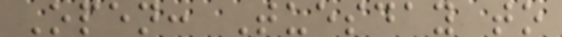Open: Tuesday to
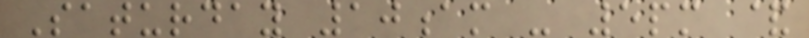Saturday 10am - 5pm &
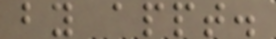by appt.
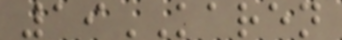19KAREN
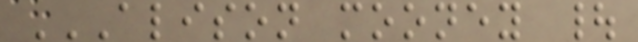ALISON MOONEY |
